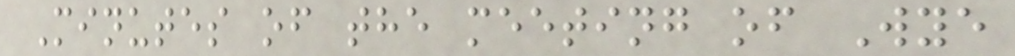Minutes of the meeting of Wye
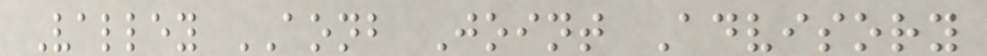Valley AONB Joint Advisory
